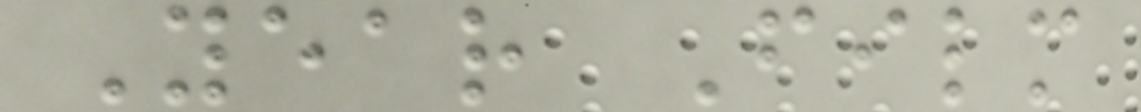Year Film
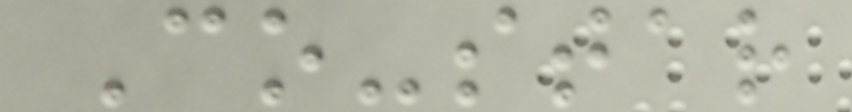Co-star
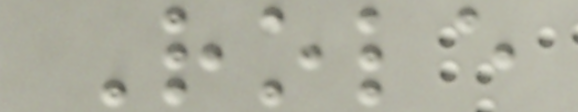Role
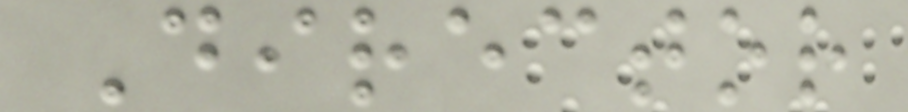Director
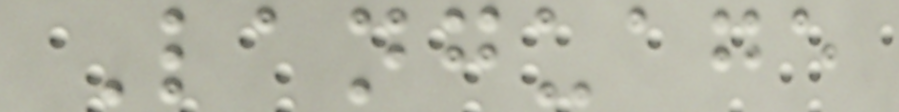Language
